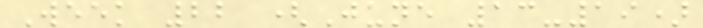Week 22 (June 13-19)
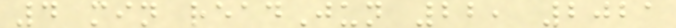4 min readJun 22, 2021
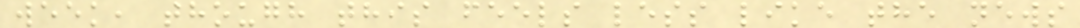week, though this feels less like the news
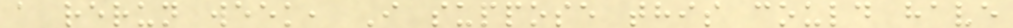a rerun week, I suppose this could have
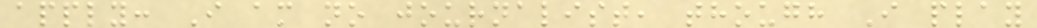apply: I am no journalist, though I play
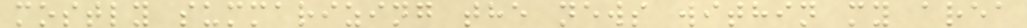mostly summarizing the news within my area
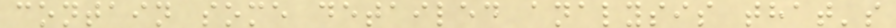contain some detailed analysis that's
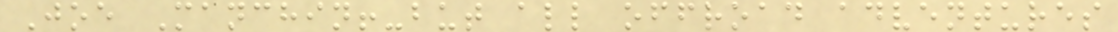Joe Manchin!-but all offroad adventures
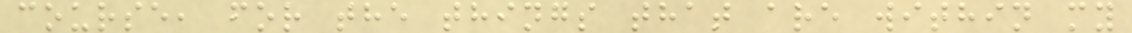course, for the things that are within my
